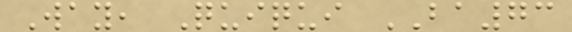Way, Quiqui BA73
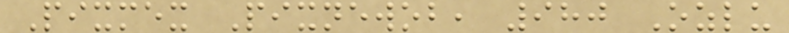Pixmex Pixnewob, 980 Ozlu
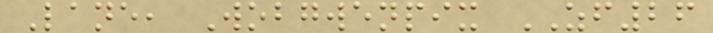Lane, Wobgwenpix ZF26
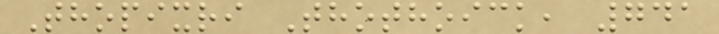Thopixri Thothoick, 741
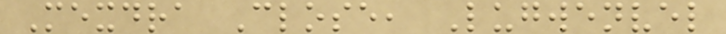Mexdra Close, Lugwenvel
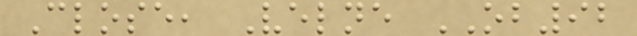Close, Velne OB92
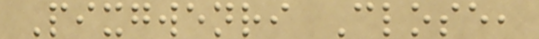Pixgwenri Close,
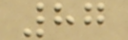87
